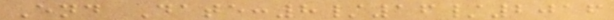End Date:8/16/2016
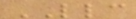LLC
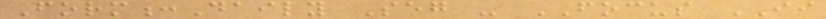Form:Daily Seg - FOCUS II
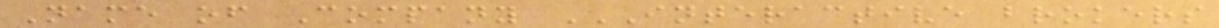Name of Company INTERACTIVE BROKERS
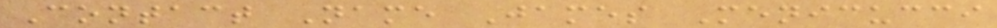Contact Name James Menicucci
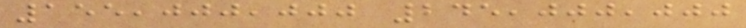155,000,000 245,000,000
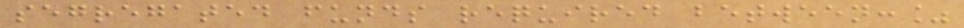segregated funds required between:%
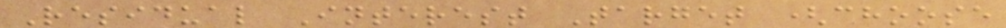Residual Interest Target (choose
